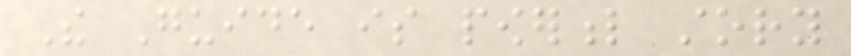The Guide is powerful story
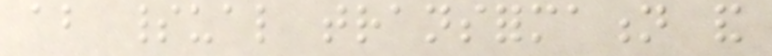about spiritual transformation and
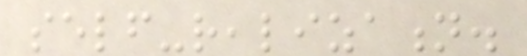self-realization.
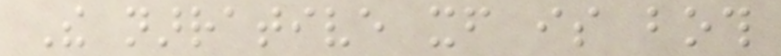The narrative itself is both
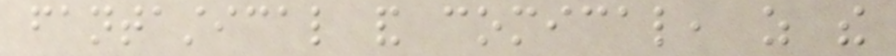fantastical and comical, as the
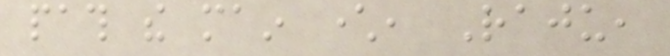path the main character, Raju,
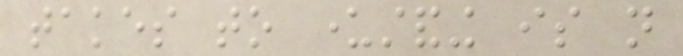takes to understanding is not
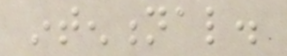intentional.
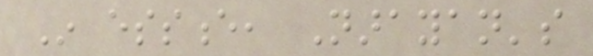In essence, Narayan's
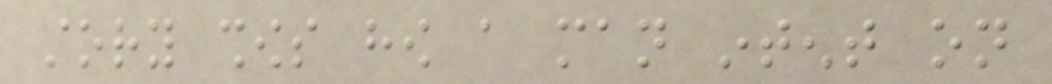story shows how a man intent on
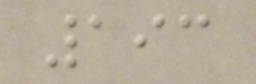193
